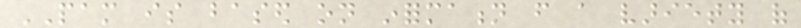PAM is based on information from a variety of
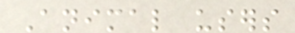Animal users
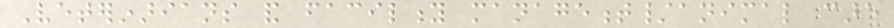Veterinarians and facility management/animal care
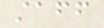staff
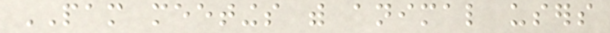PAM meetings with animal users
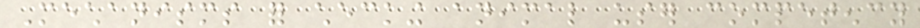Mechanisms for checking animal user competency
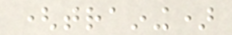(training)
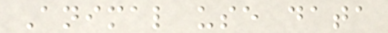Animal use data
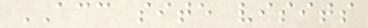ACC site visits
